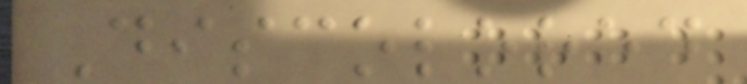Discolored
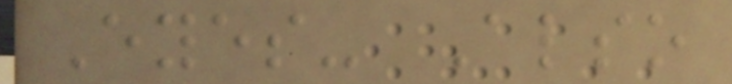Eyes- Also
